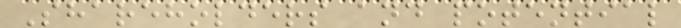Shareholders and potential
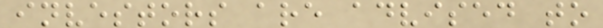investors are advised to
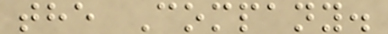the Company.
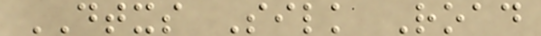DTXS Silk Road
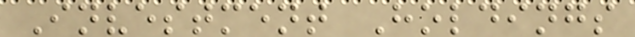Investment Holdings
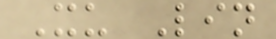Xu Lin
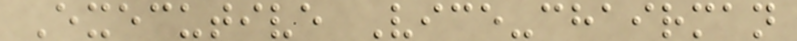Executive Vice-chairman
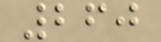260
